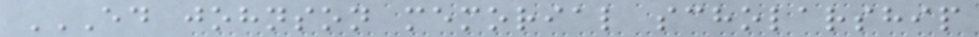ED JOHNSON MEMORIAL SCHOLARSHIP
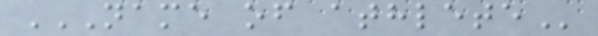NAME OF ATHLETE
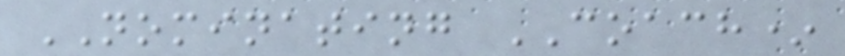NOMINATING COACH*
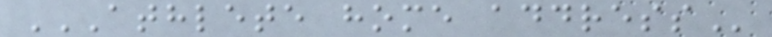ATHLETE HOME ADDRESS
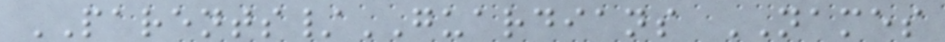PARENTS/GUARDIANS NAMES
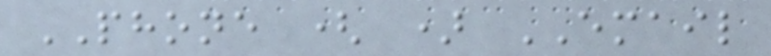PHONE ( ) EMAIL
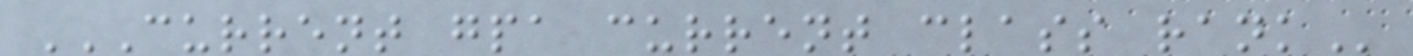CURRENT GPA CURRENT CLASS RANK
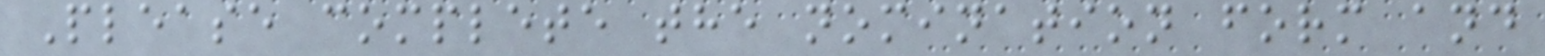Please complete the nomination form and
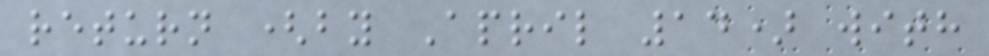return (by April 14) with
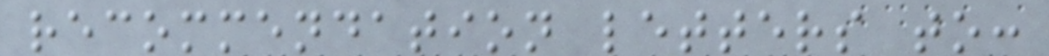recommendation letters to:
